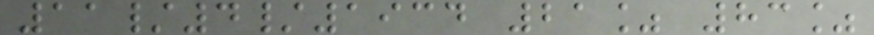11/4/1934 21% 83%
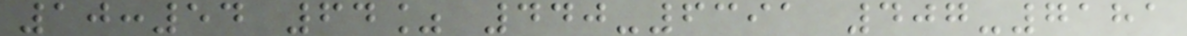10:54 64% 440-6391 407-7181
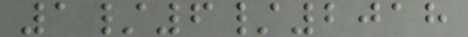1/6/2018
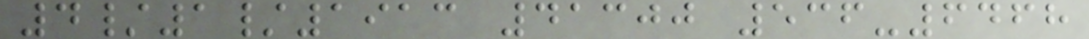4/1/1913 41300 536-6468
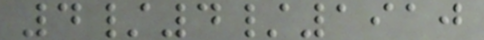4/4/1910
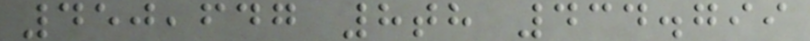450,647 8th 434.799
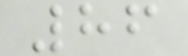86
